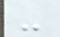-
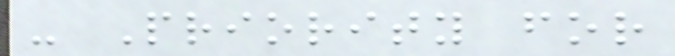- Priority for
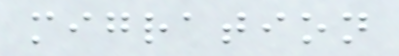migration
